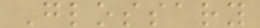Glossary
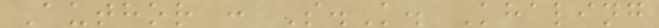Author : S.K. Khaling
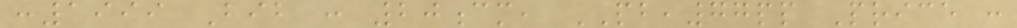:1999 Bib : 20cm, PB,77pp Price :
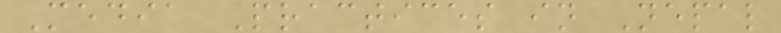Media Practices in Nepal
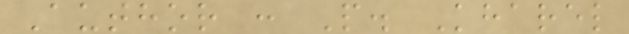Author : P. Kharel
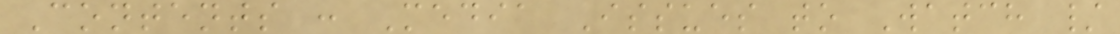Contents : Media Issues to Watch /
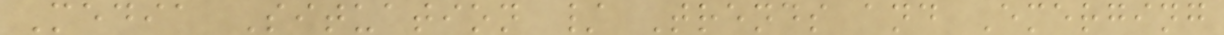Media Situation / Trends and Emerging
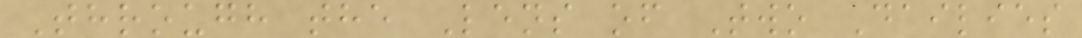Through the Lens of Two Dailies
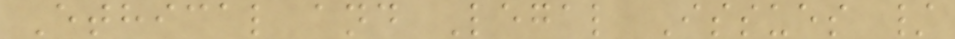Ethical and Legal Issues /
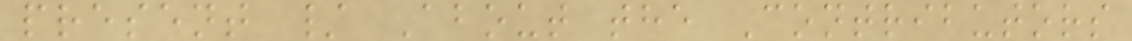present / About the Contributors
